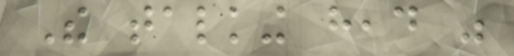The talking head was
